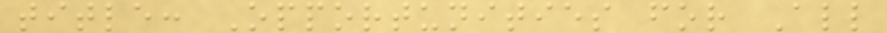title: Opportunities for All
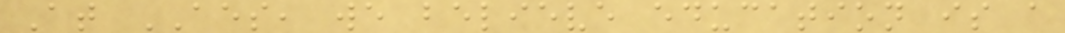At AES, we believe education is a
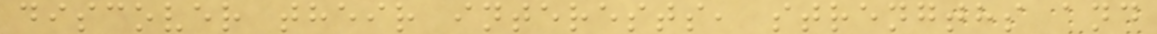discover their interests, strengths and
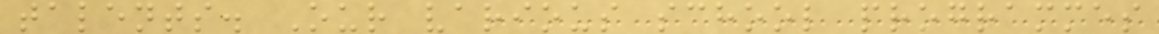talents. Our various school programmes
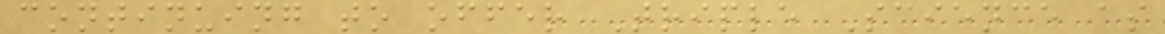continuing to offer Triple Science as
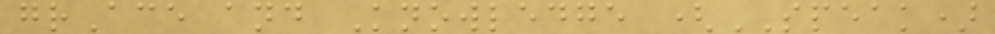grAce and Knowledge (SPEAK)
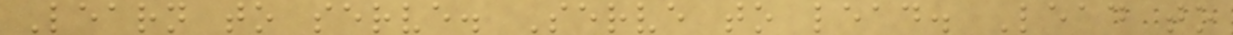Learn to serve. Serve to lead. Lead to
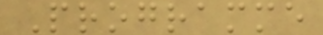Programme
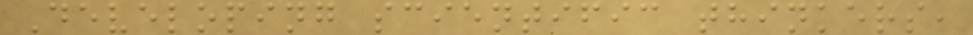Developing scientific thinkers,
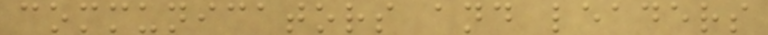communicators and leaders
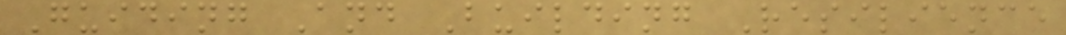Guiding And Building Resilience
